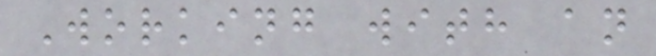Working with an
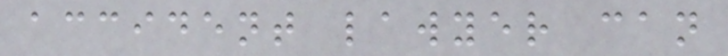accident lawyer can
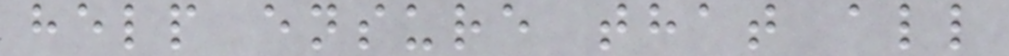help ensure that all
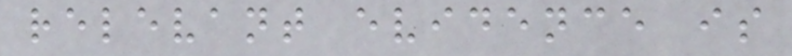relevant evidence is
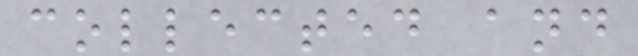collected and
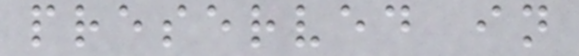preserved in
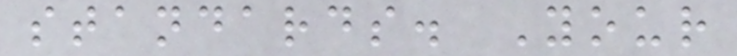standards. Your
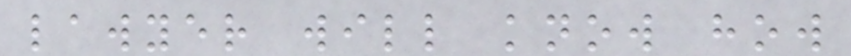lawyer will know how
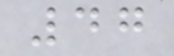47
